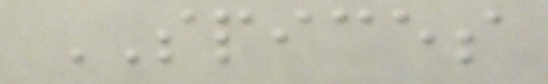SPICES
